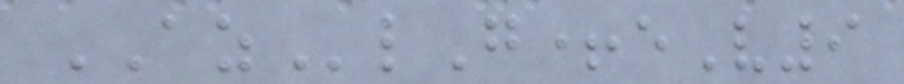AZlG+eV9
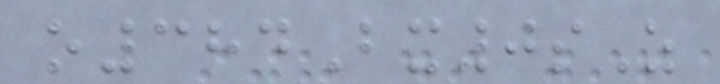o384Bx0sZ
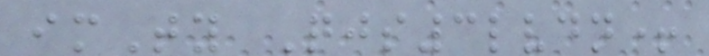imTy Qjs3lvdn+
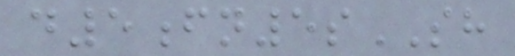d5fn5sSH
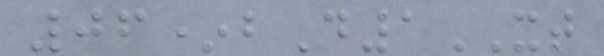06*bD1XT
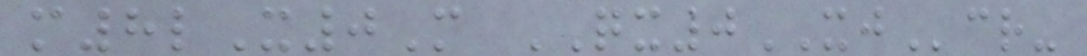m8lX0M QX0XJcr-
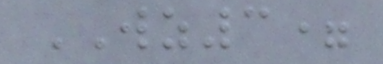WZ3=
